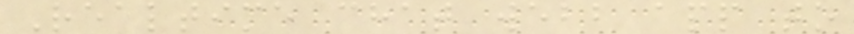Realtime chat webb app to
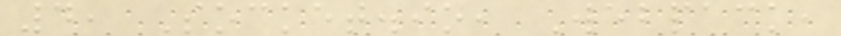4, Socket.io, Webpack,
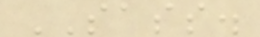SASS.
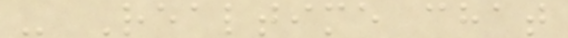- Realtime chat
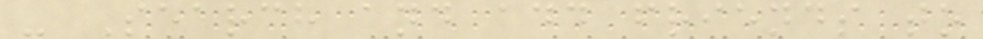- Search and add friends to
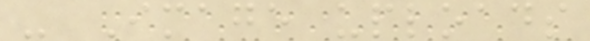- Image uploads
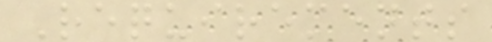Requirements
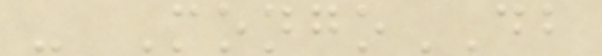- MongoDB
